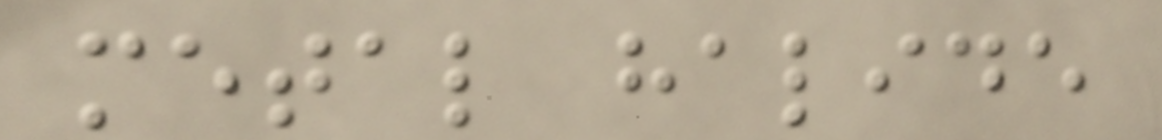metal halide
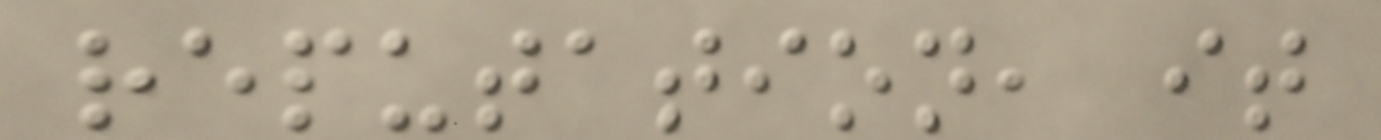reputation, it
